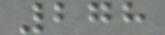278
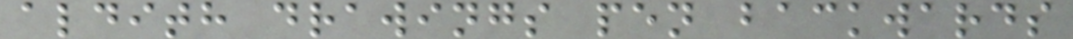aldith drawings pen backwards
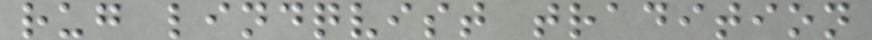rug lindqvist tradition
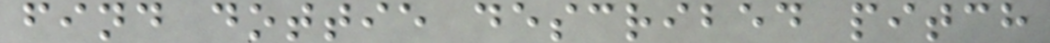find dottie described pitch
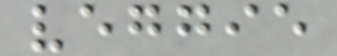veggie
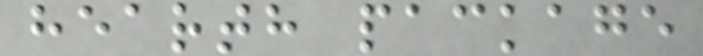hearth package
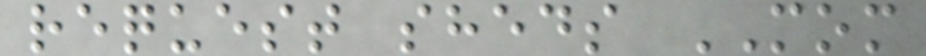request sheds MOM
